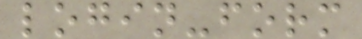login-form
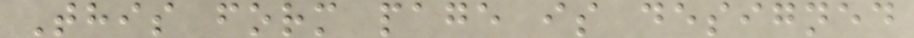This form page is designed
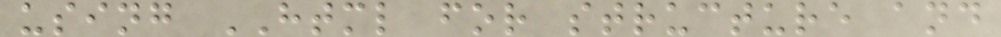using HTML for structure and
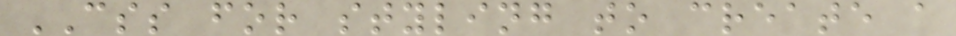CSS for styling to create a
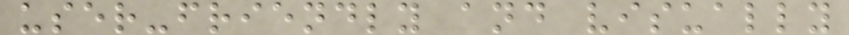user-friendly and visually
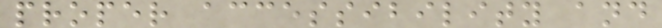proper accessibility and
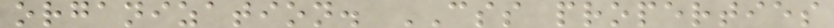organization. CSS properties
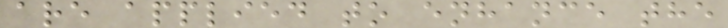are applied to enhance the
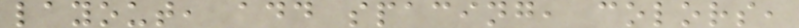layout, add spacing, colors,
